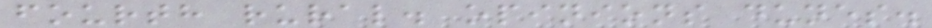fourth rural. opinions dunes.
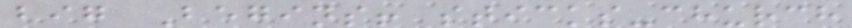big Begins! sticks-church
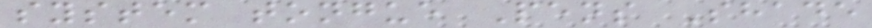system tongue Pens Shade
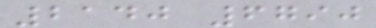2140 6790
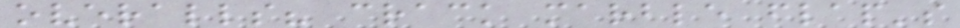overalls? crack marble flap's
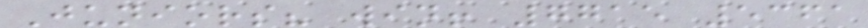Juniors? win! 7715 5361
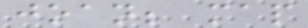joan; map
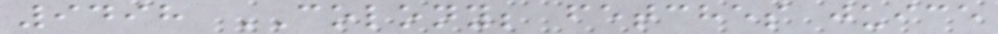9498 COLONY; fetches juice
